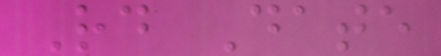Rd Date
